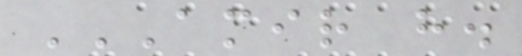AMIR H.
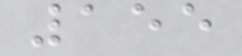155
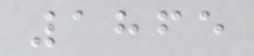1865
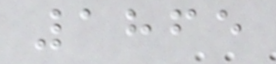1865
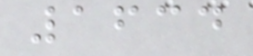1634
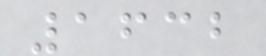1632
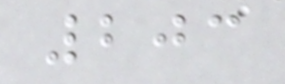203
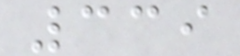339
